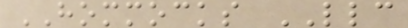HOMMOCKS LLC
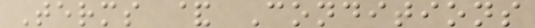Terms & Conditions
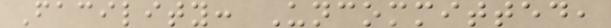Facility: Uncommitted,
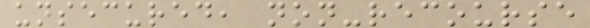unsecured, non-recourse
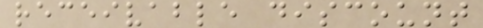receivable discount
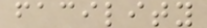facility
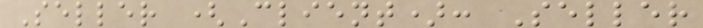Seller (Client): Seller
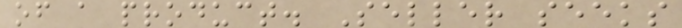of a product. Seller seeks
